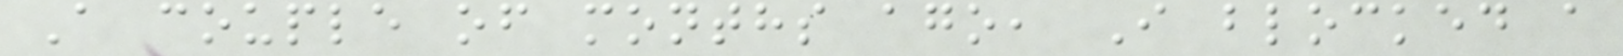A couple of months ago, I blocked a
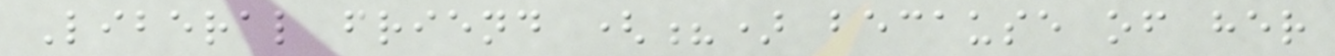Liberal friend (?) because of her
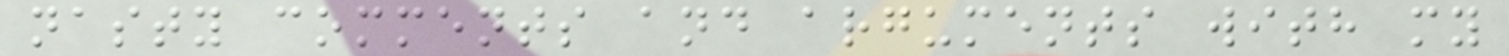nasty comments and arguments with my
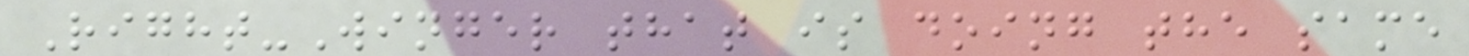Right-Winger that is doing the same
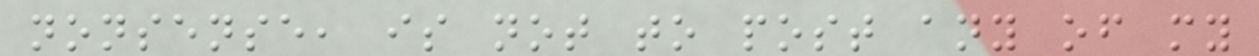nonsense, is not to post any of my
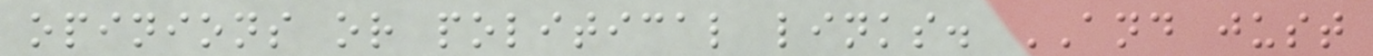opinions or political links. AND just
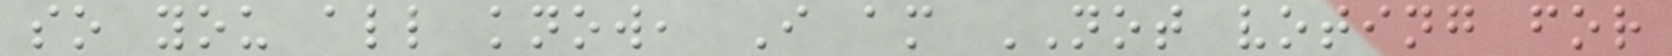so you all know, I am NOT voting for
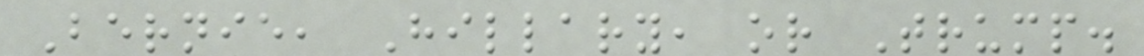Bernie, Hillary, or Trump.
